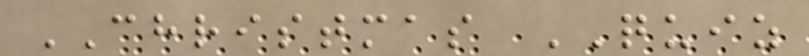CHRISTMAS QUIZ
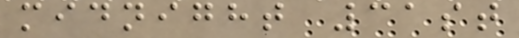midnight 31st
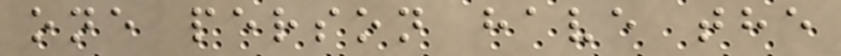one person have the
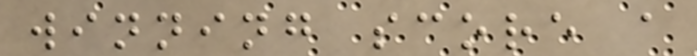winning score a
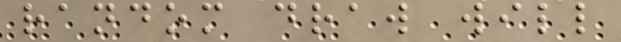random draw will
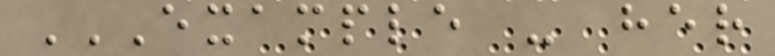EXAMPLE - HER
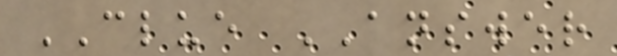CLUE ANSWER
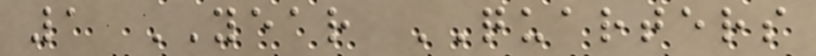1 YEAR QUARTERS
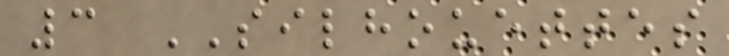3 SILHOUETTES
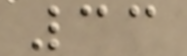33
